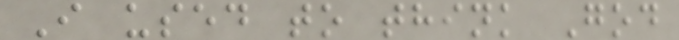I used to think God
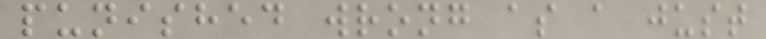punished wrong as a just
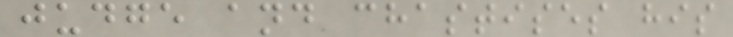judge and chastises his
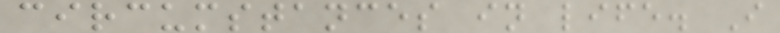circumstances in life. I
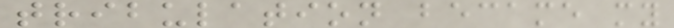tribulation became my
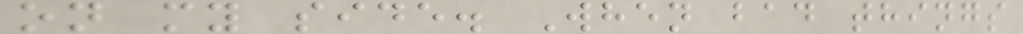on my side. When bad things
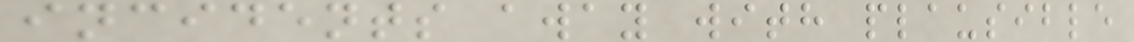incidents away with plausible
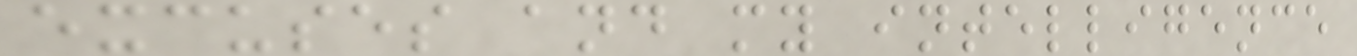excuses and my intelligence
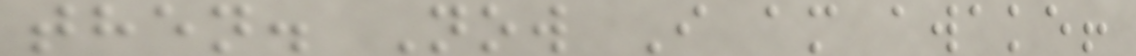then. Now I am awake!
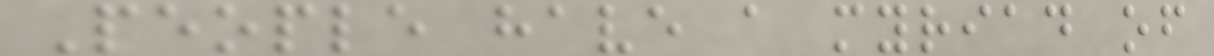People have a myriad of
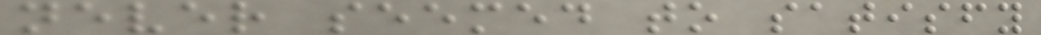never seemed to satisfy
